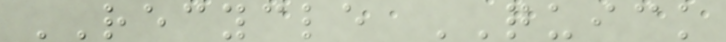RECYCLE QUICK
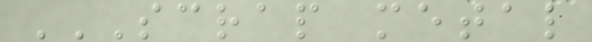SCRAP METAL
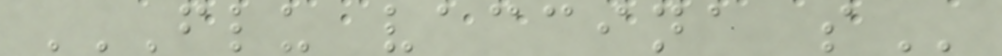FLU VACCINA S
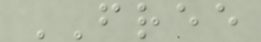FREE
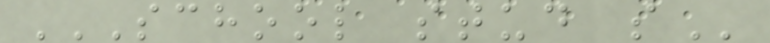SCHOOL STUD S
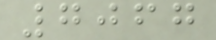7067
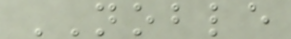NOBLE
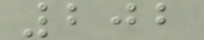202
